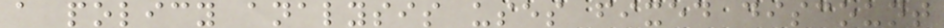a policy analysis uses fixed discount
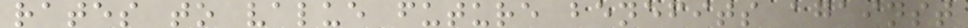rates to value future benefits against
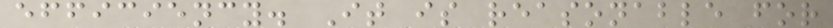efficiency. It is reasonable for
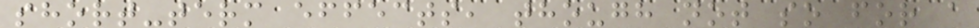short-term effects, though not so for a
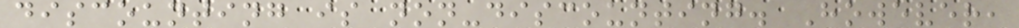discounting is non-discounting. However,
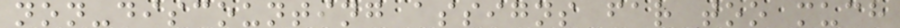non-discounting assigns far too much
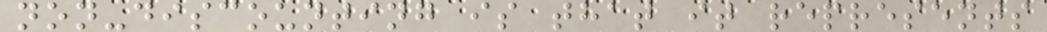non-discounting is that it represents
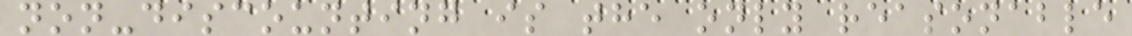non-discounting is the only reasonable
